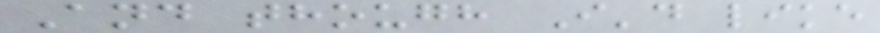And though I'd like
